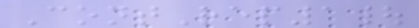ContRep1|
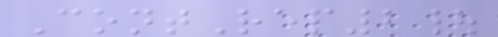ContRep2|
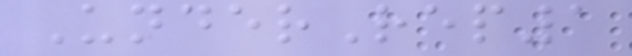UnderRep1
